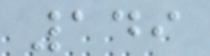149
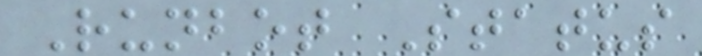Runbot Status
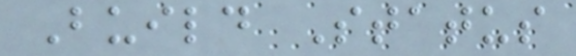Build Status
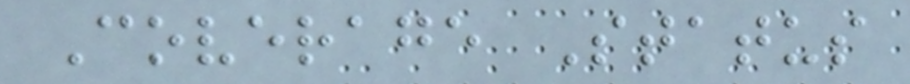Coverage Status
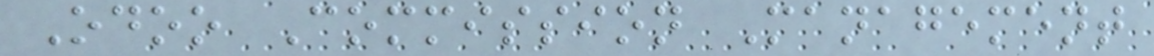Odoo Commission Management
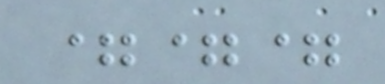===
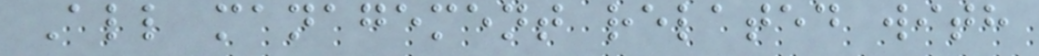All management related with
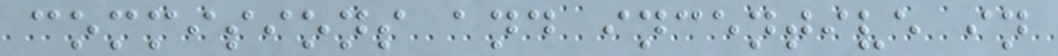commisions and incentive in
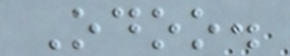Odoo.
